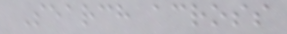Search across
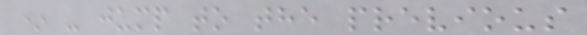* - jump to the previous
